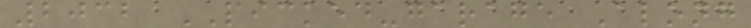2032 PICKED-garage Along
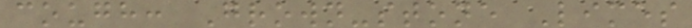cough: Grown-stone Limes
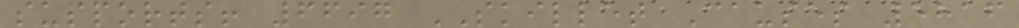supports! 6697 SKILLET Causes 5816
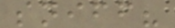sniff?
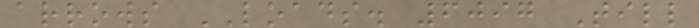arrows LOADS. 6097 Till
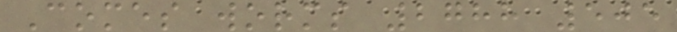Comes worms 2788 505
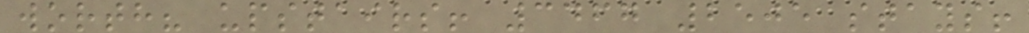worth? upstairs! 3467 2505 stays!
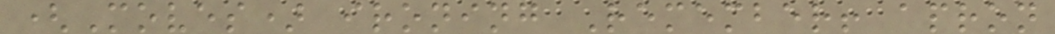(Moves) ironing Remember! apron
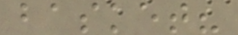basket?
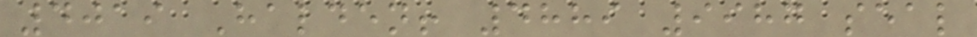4019 Halden! 4889 9987 seal
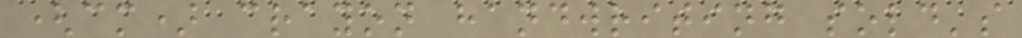(cm) crayon handwriting sold's
